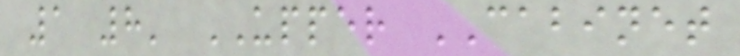1 8' UPPER CABINET
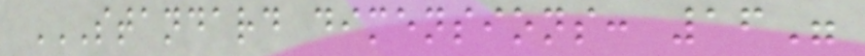STANDARD DIMENSIONS: 16"
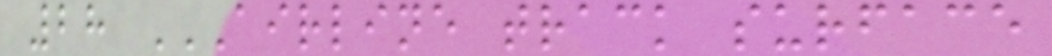28 AIRLINE TRACK SURFACE
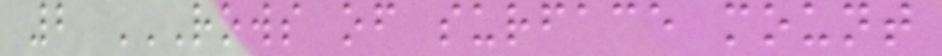2 ROWS OF SURFACE MOUNT
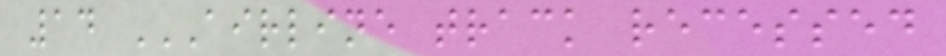14 AIRLINE TRACK RECESSED
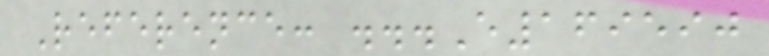Reference: ...E169590
